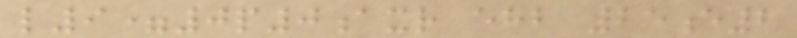l9=0p0axr ehb 25e2
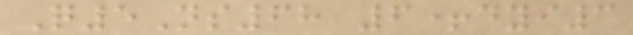Q5Ns68 6+dyi3
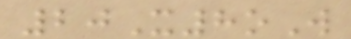20X8oW
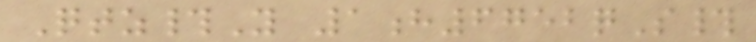Qtz#Y 1h6752qS#
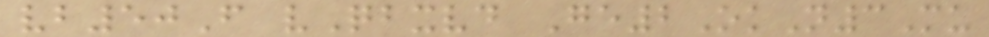vb50F vQbxvd Ge2OkN3Mu
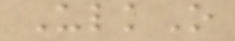UlkO
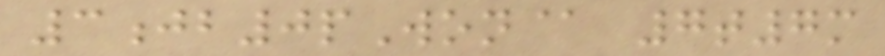3jb0pWon@ 7t7m
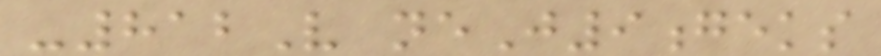-812V neJ9geks
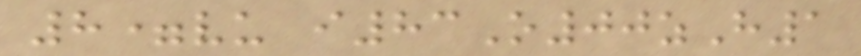8=vu i83O00zH1
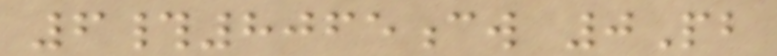6#8065cw 0Pb
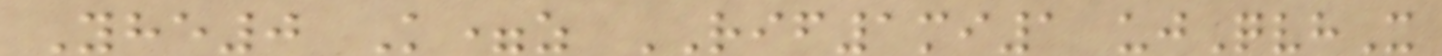Yhe0 K=z RIF1mi1 ujQvhX
